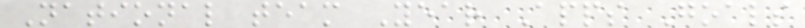National team Year Apps Goals
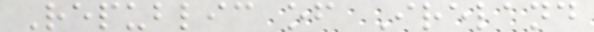Republic of Ireland
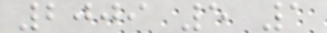2009 5 1
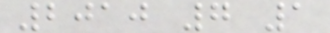2010 7 1
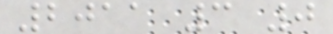2011 3 0
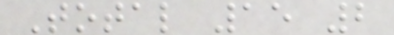Total 15 2
